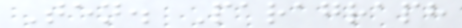Ten. Paragraph
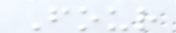Four
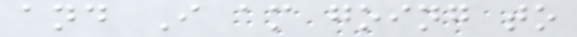and I am going to
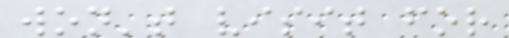won't visit for
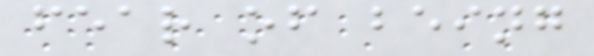fear of being
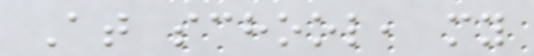At school, my
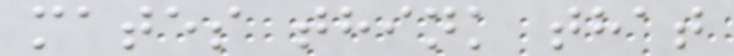mates think that
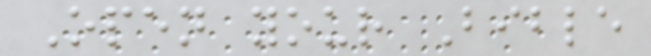Open your Bible
